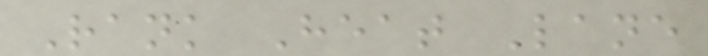Rank Heat Lane
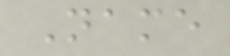Name
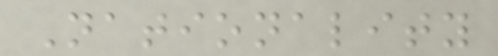Nationality
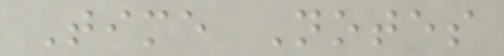Time Notes
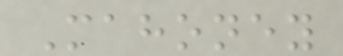Mahoney
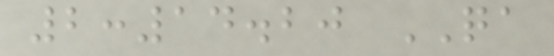2:14.20 QA
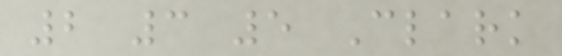2 3 5 Clark
